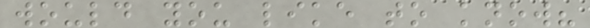would you like to know?
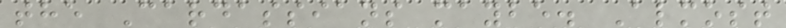the Cardassians maybe. Almost
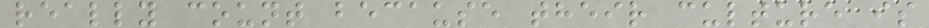really count because their culture is
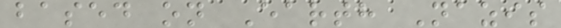based on Earth Nazis
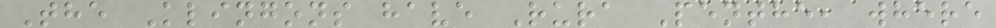The Klingons have Rura Penthe, where
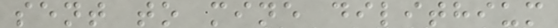sent to mine dilithium
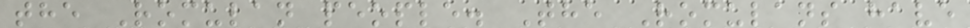the Romulan people. The Romulans have
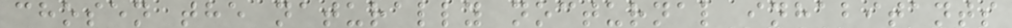chosen the naturally nocturnal inhabitants
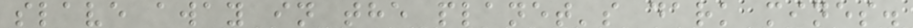slave away in the planet's dark mines.
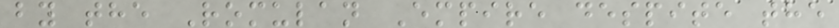by the Romulan Empire despite the
